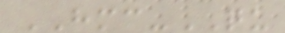HMC-QU
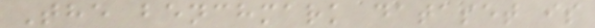The benchmark dataset is
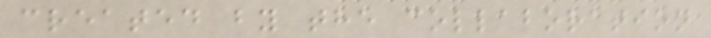created by the collaboration
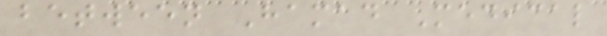between Hamad Medical
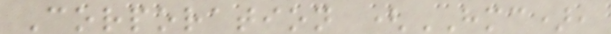Corporation (HMC),
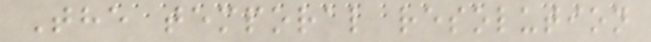The temporal resolution
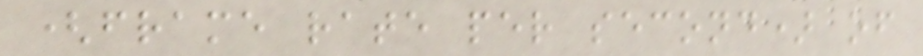(frame rate per second) of
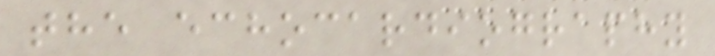the echocardiography
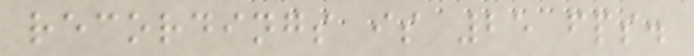recordings is 25 fps.
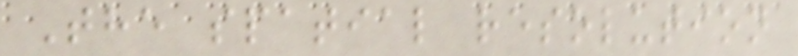The spatial resolution
